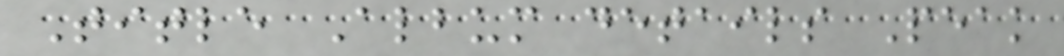Title Album details Peak
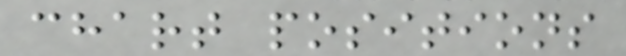chart positions
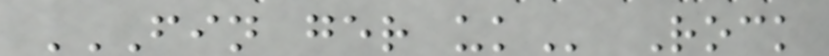FIN GER UK Rock
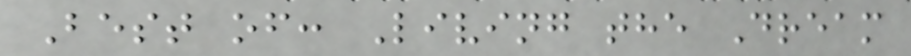Best of: Living the Dream
